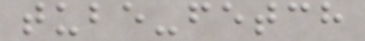tube-fetch
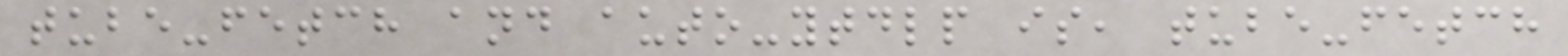tube-fetch and auto-ytdlp is, tube-fetch
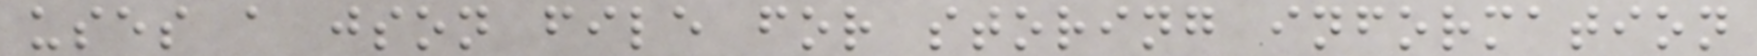uses a json file for storing information
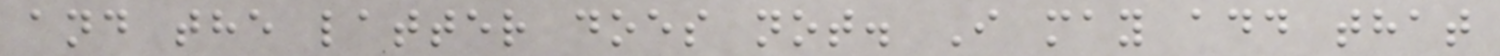and the latter does not. I may add that
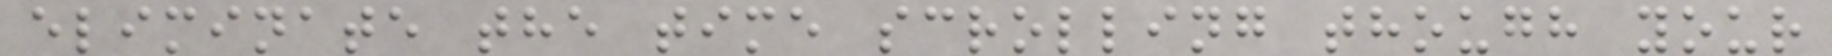eliminate the time scrolling though your
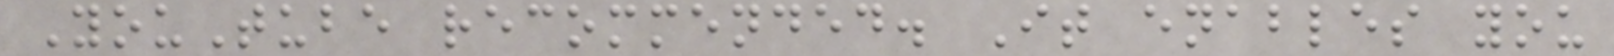YouTube recommended. It enables you
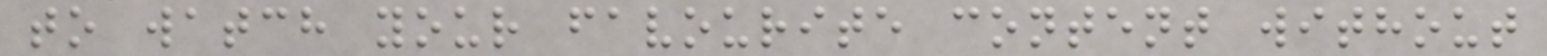to watch your favourite content without
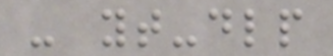- yt-dlp
